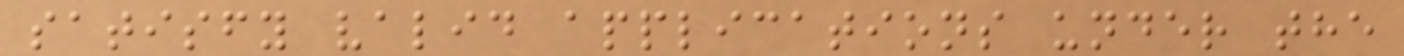satisfy valid applications under the
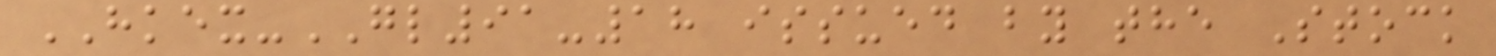HKEX-GL91-18 issued by the Stock
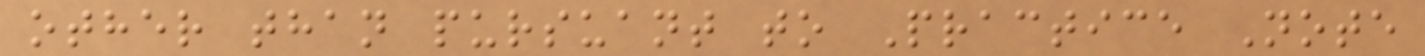other than pursuant to Practice Note
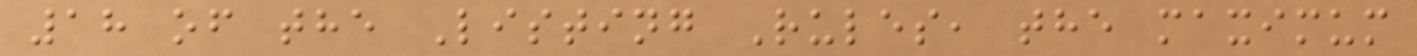18 of the Listing Rules, the maximum
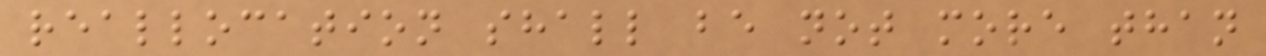reallocation shall be not more than
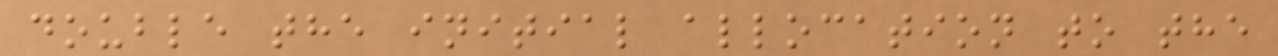double the initial allocation to the
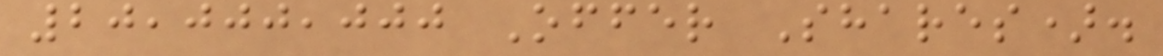20,000,000 Offer Shares).
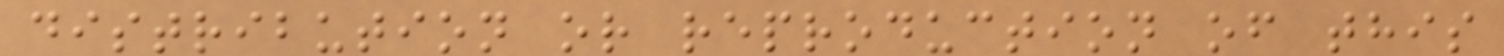distribution or reproduction of this
